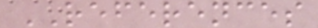REFERENCES
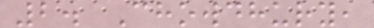2. Chowdhury,
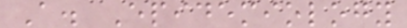A. Epidemiology
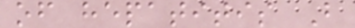of hepatitis B
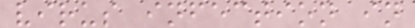virus infection in
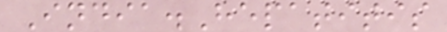India.Hepatitis
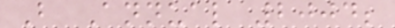B Annual 2004;
